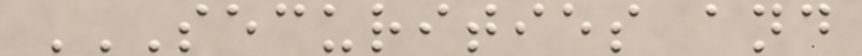SECURITIES AND
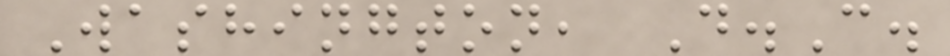Washington, D.C.
